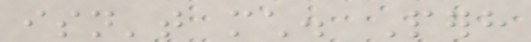isn't much. Perhaps
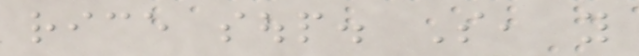rice soup. So, you
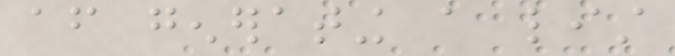after generating a list
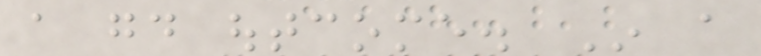a good outcome. In a
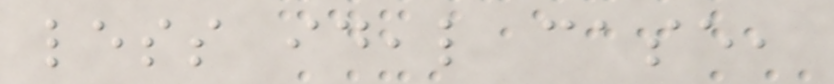less ideal case,
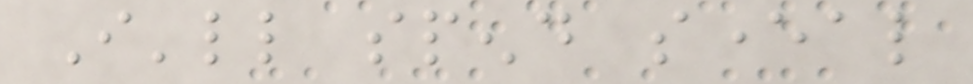I'll spend several
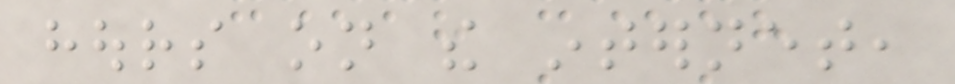hours on the internet,
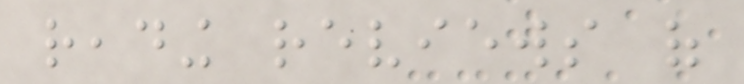reading reviews of
